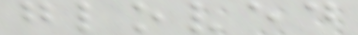gloved
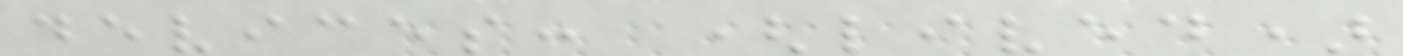devices: (lived)
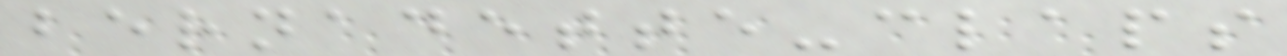bernadette-claps
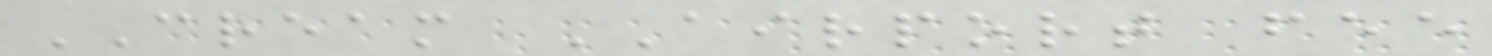CREAM AIRPORT fee
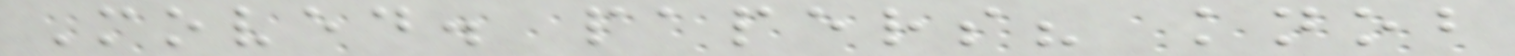Moved. papers? knob
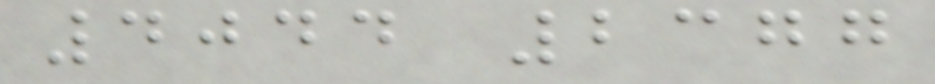4044 2377
